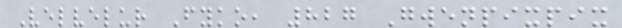Velvelur Fyko, 827 Gwenpixpix
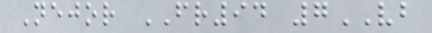Nejor FR94 7VB
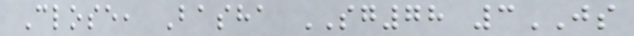Close, Basha SG78 3JS
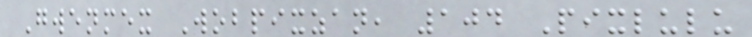Gwenmex Wobpixzan, 104 Pixlulu
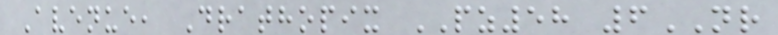Avenue, Drathopix PZ58 6NR
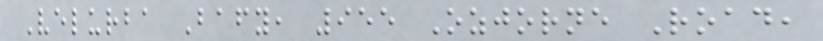Velurba Bafy, 955 Ozjorne Road,
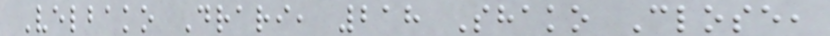Velbako Drari, 218 Shako Close,
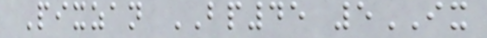Pixzan BP45 5IX
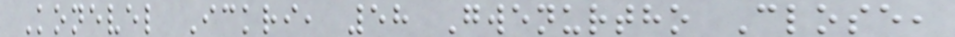Konevel Ickri, 58 Gwenurtho Close,
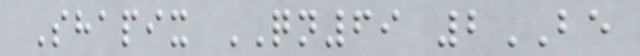Shapix QN69 2BE
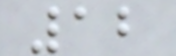12
